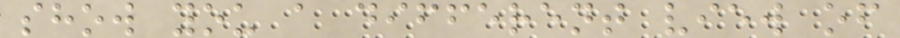show you a different view of
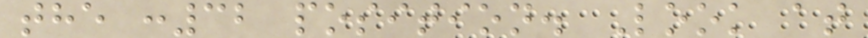the :32 position. Look at
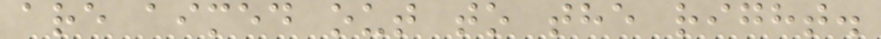are aimed out to the right.
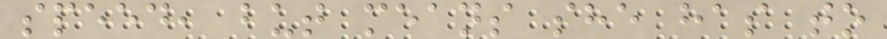speed, but means she has to
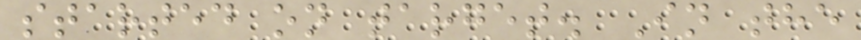started on target. In the
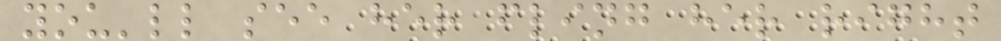you'll see her fling her right
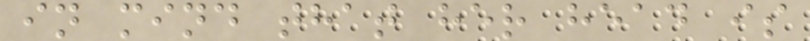in mind that her head is
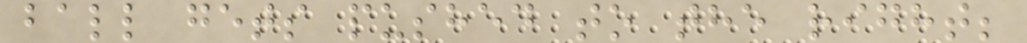ball gets pushed to the right;
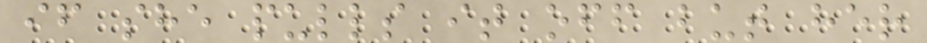if she pulls it off but her
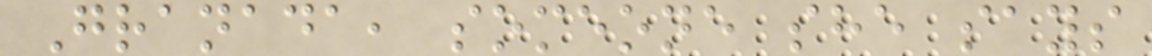Granada, someone she says
